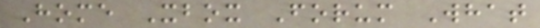Home Xbox Forum What
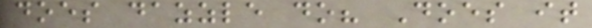does dazzle do? Does it
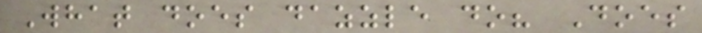What does dazzle do? Does
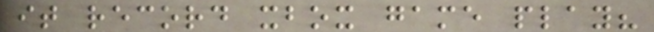it record xbox game play?
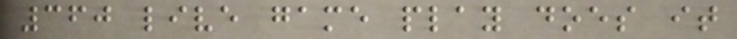360 live game play does it
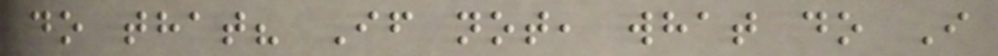do that? If not, what do I
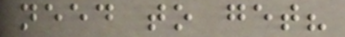need to get?
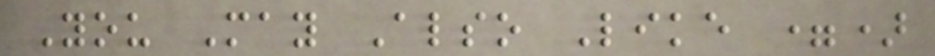You May Also Like =)
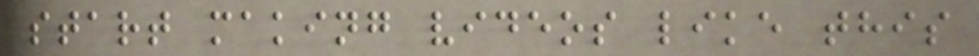start making videos like this
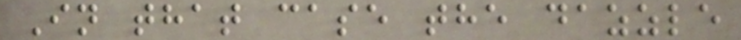In that case the dazzle
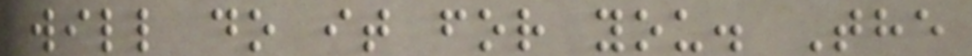will do it for you. The
